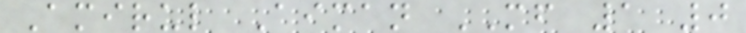Amirul Aiman MF 1 0
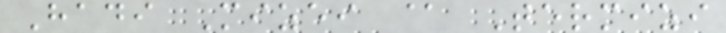Hadi Mizei @ Termizi
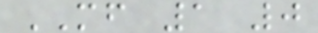MF 1 0
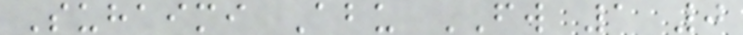Suhaimi Abu FW 1 0
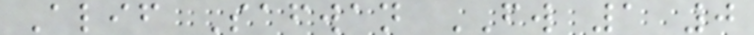Alif Safwan FW 1 0
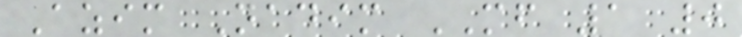Azim Nadim MF 1 0
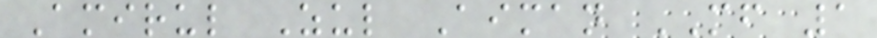Amirul Zul Aiman MF 1
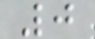0
